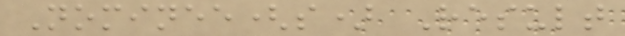Nominee(s) Result
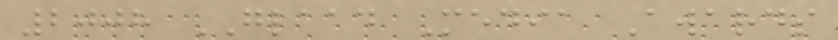2008 GLAAD Media Awards
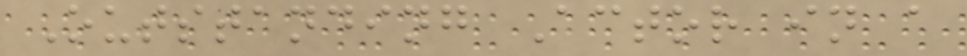Outstanding Actor in a
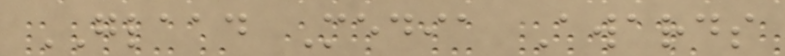GLAAD Media Awards
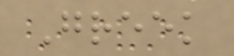Greek
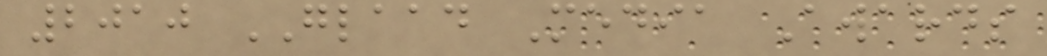2010 GLAAD Media Awards
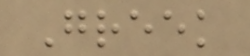Greek
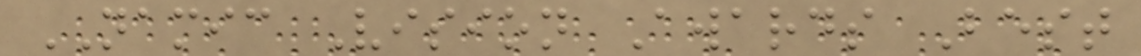NAMIC Vision Awards Best
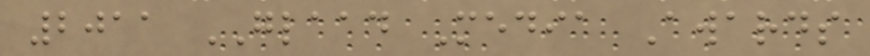2011 GLAAD Media Awards
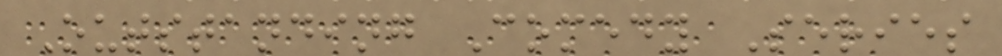Outstanding Comedy Series
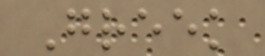Greek
